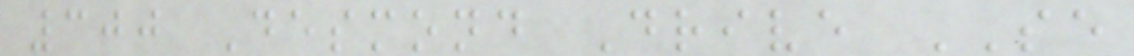300 Desmond Drive SE
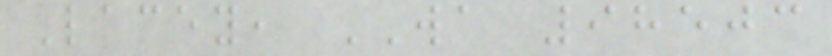Lacey, WA 98503
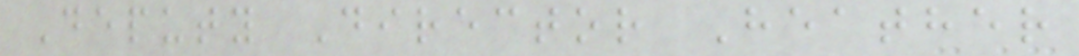Deputy Director Heather
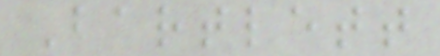Bartlett
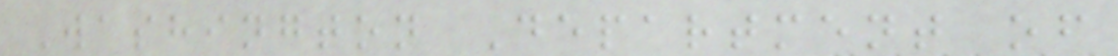Washington Department of
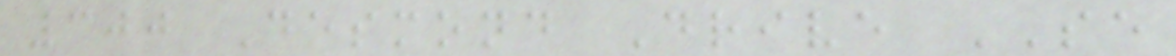300 Desmond Drive SE
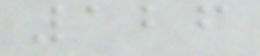126
